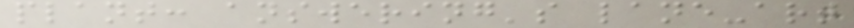plant: answering's lane-art
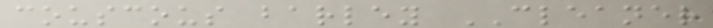couscous barley CLEANER
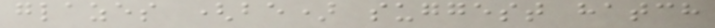glazes (be) suggest hatch
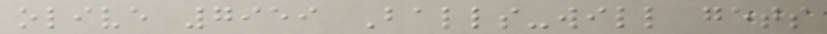olive 7959 Balls-will gets
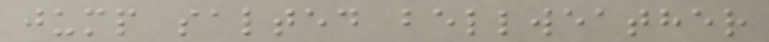jump salted bellweather
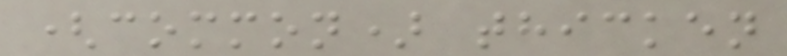(common) thicken
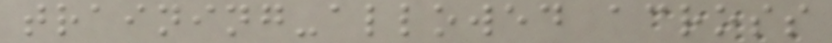training-allowed across
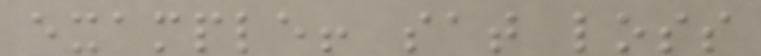example! sat loss
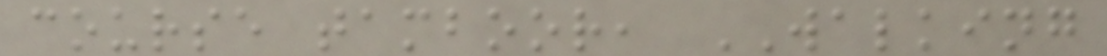course tamboor, WALKING
